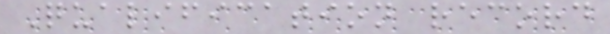Qualification record
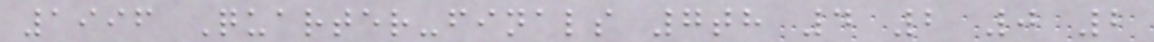1996 Quarter-finals 7th 4 2 0 2
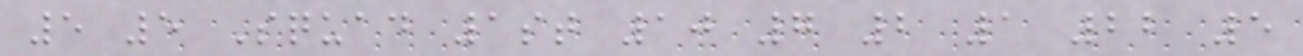5 5 Squad 1st 10 7 2 1 22 5
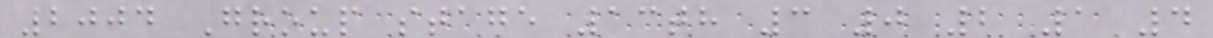2004 Group stage 13th 3 0 2 1 4
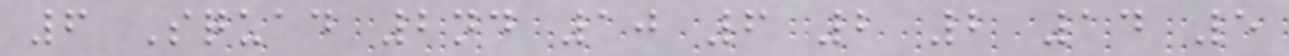6 Squad 2nd 10 6 2 2 14 5
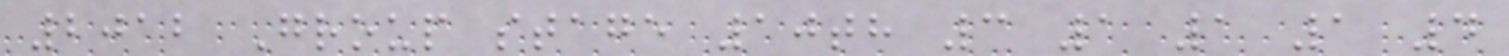2012 Group stage 10th 3 1 1 1 4
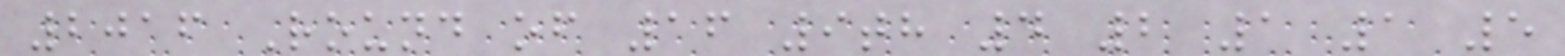2016 Round of 16 9th 4 2 1 1 5
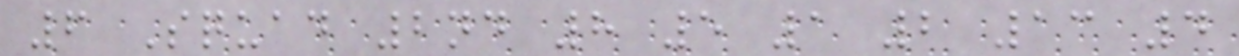6 Squad 2nd 8 5 1 2 13 4
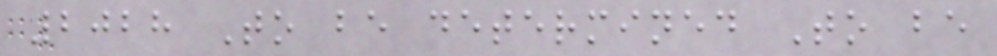2028 To be determined To be
